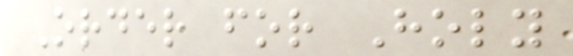Order for Holy
